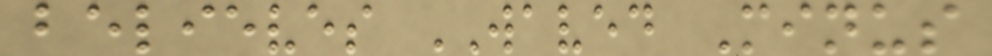believes WAVED Minus
